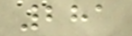281
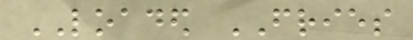LOADED FRIES
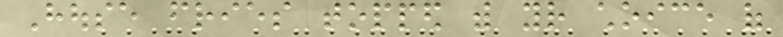House fries topped with your choice of
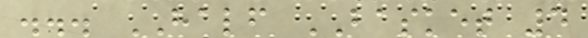... HALF BASKET 4
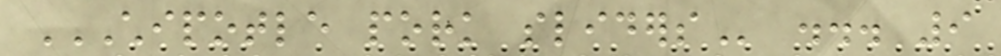CHIPOTLE PORK SLIDERS ... 9
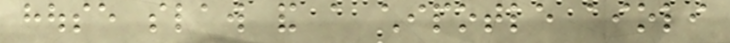house slaw and a chipotle aioli
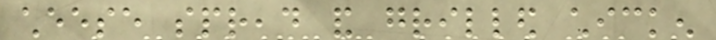cheese spread and grilled chicken
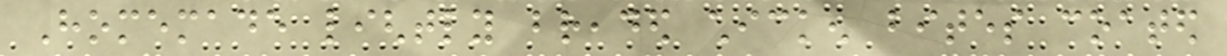Homemade lightly breaded chicken bites coated
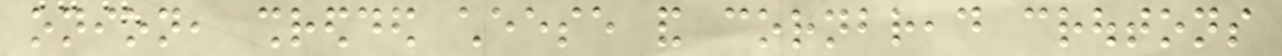onion, shredded cheese and cornbread croutons
